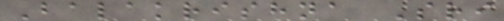Balakrishna Sri
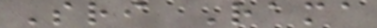Sri Rama
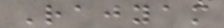Rajyam
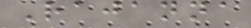Rajanna
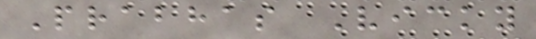Prabhas Vicky
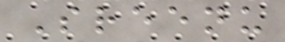Sreenu
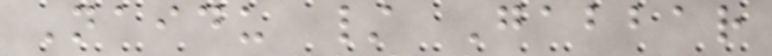Naidu / Gabbar
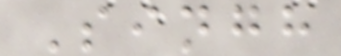Singh
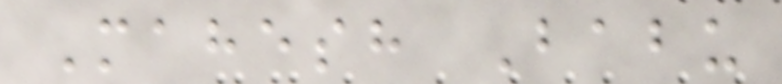Mahesh Babu
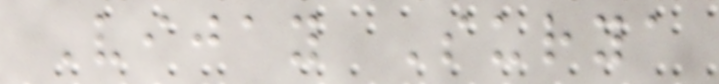Vijay Surya
